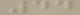44
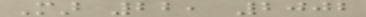Mar 22, 2002
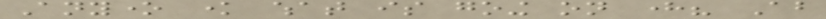Anyone know what is going on here? About
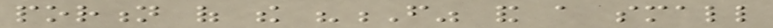portion of the "F" and a small
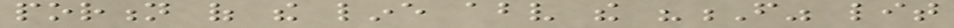portion of the line above the "F" lit
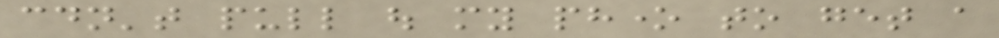couldn't pull out my phone to get a
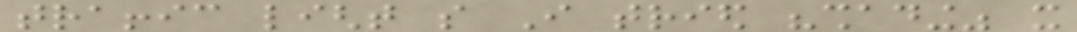traffic light so I tried "shading" it
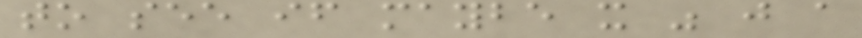to see if maybe it was just a
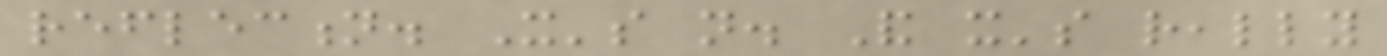reflection. It's not. And it's really
